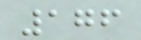176
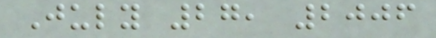July 27, 2006
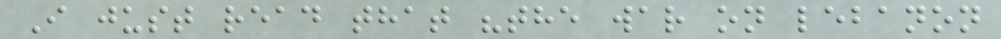I just read that "the war on lebanon
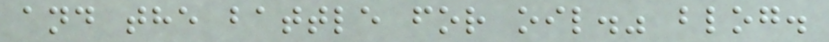and the battle for oil." blog.
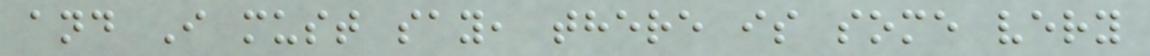and I must say, there is some very
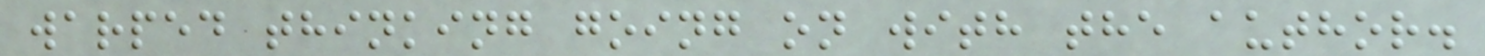warped thinking going on with the author.
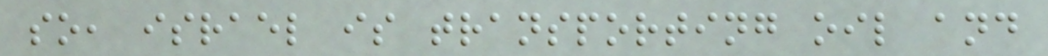so, israel is transporting oil and
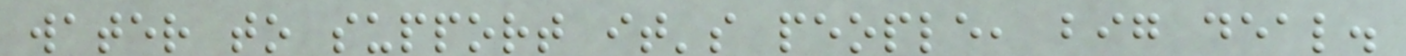water to support it's people, big deal.
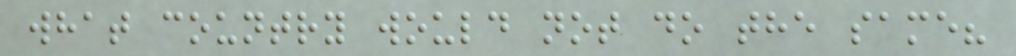what country would not do the same?
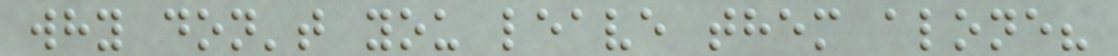why don't you leave them alone?
